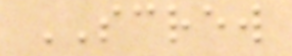SCREW
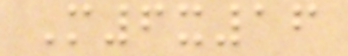M6x16
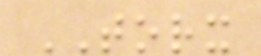TORX
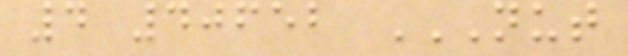4 40652 NUT
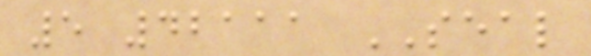5 42111 SEAL
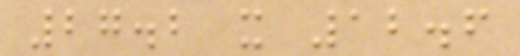27.2 x 12.6
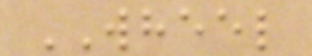WHEEL
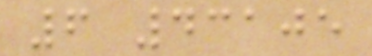6 43105
